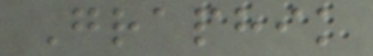Graphik
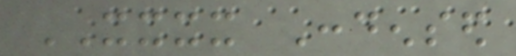XXXX Condensed
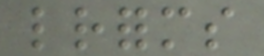letterforms
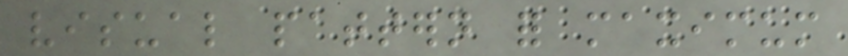visual pattern for maximum
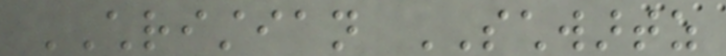CHRISTIAN SCHWARTZ
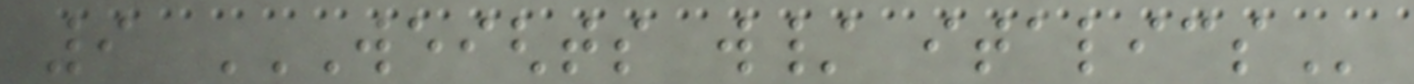9 WEIGHTS W/ ITALICS
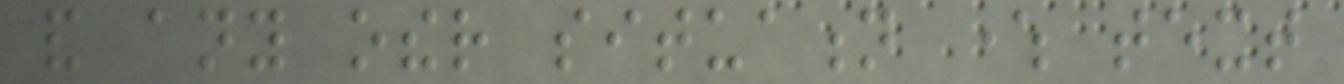and any other situation where text
